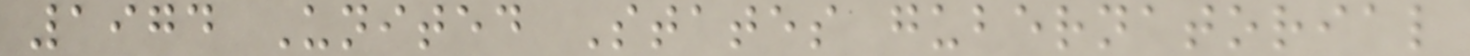1974 United States gubernatorial
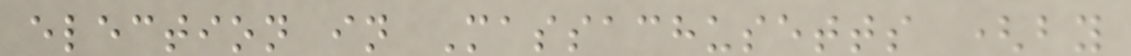election in Massachusetts (by
